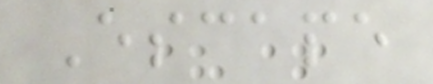Escape
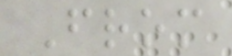From
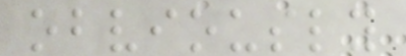obviously
